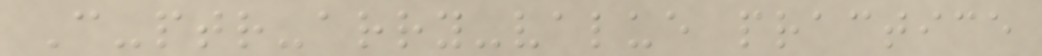C-ptr-arry-value practice
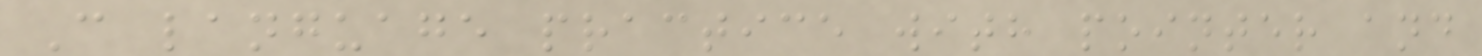C language practice with pointer and
